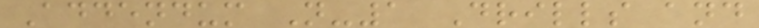Addendum N-1 Drills and
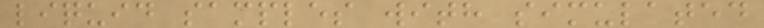liquid samples with simulated
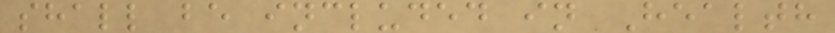shall be included in Health
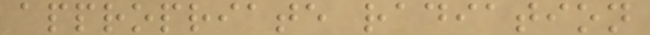appropriate radiation
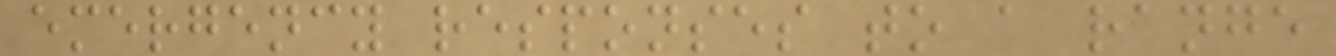emergency responses to a range
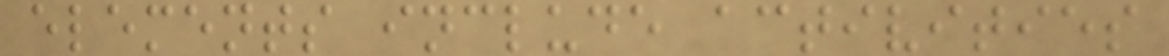elements include activities
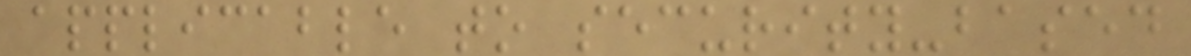applicable to security-based
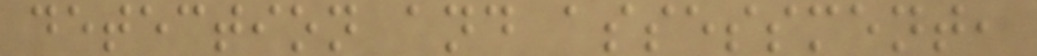detection and assessment,
